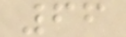66
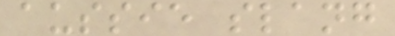aussie slang
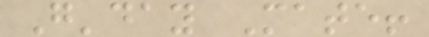G'day Mate!
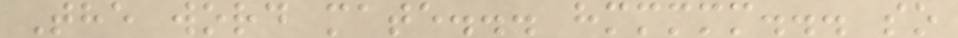The word mate... hmmmmm... so
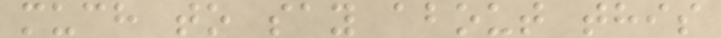much to say about this
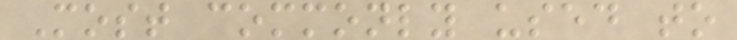Most commonly used to
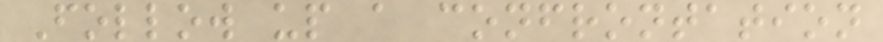Follow up a confrontation
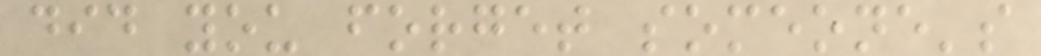did you forget someone's
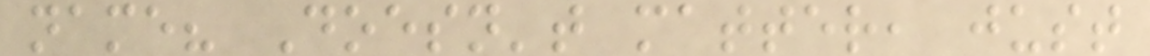name? Doesn't matter, just
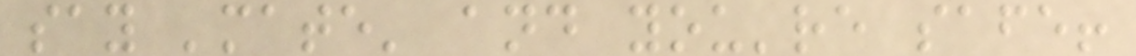say 'mate' and you're safe!
